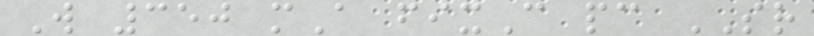W 350 mA fixC pc SR
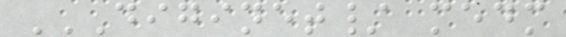DIGINET/ MEDM
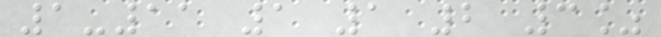1-11 1 1 2 3%
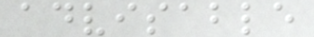advisable
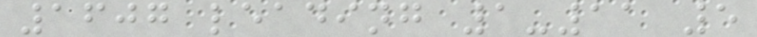1607 leading 1-11 5
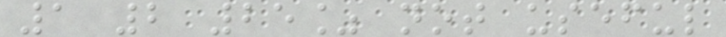1 2 25% not useful
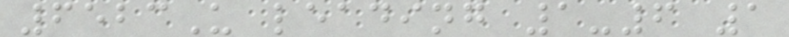6523U leading 1-6 1
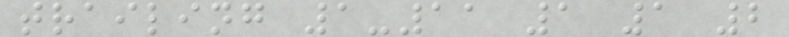trailing 1-11 1 1 2
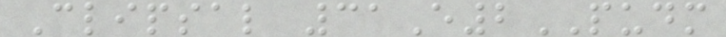Clipsal 31E2PUDM
